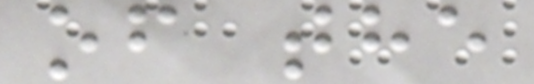of the
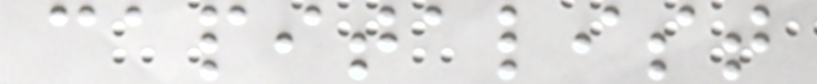capitalist
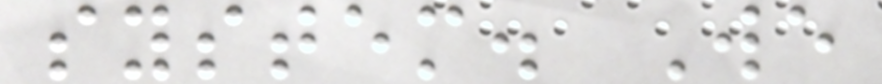system. We
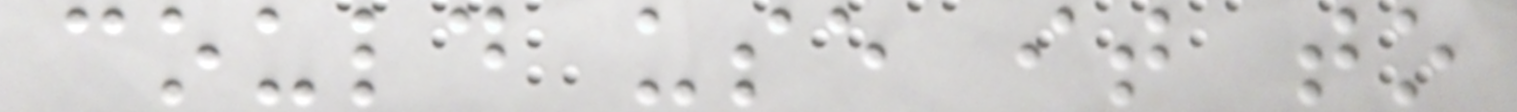could use it to
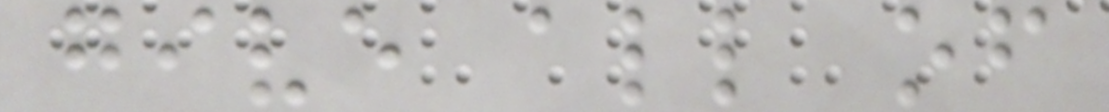give all of
